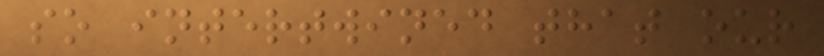so intertwined that our
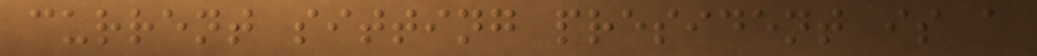current sitting president is a
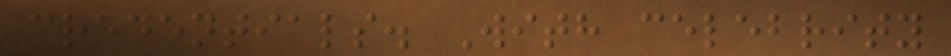credentials. With celebrity
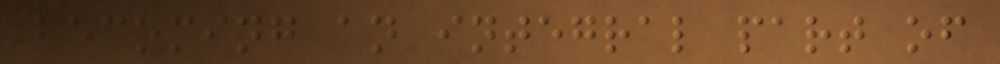becoming an integral part of
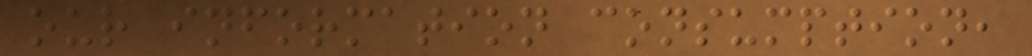our information consumption,
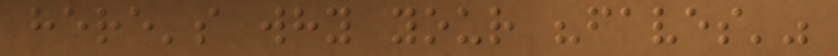here's why your "faves'"
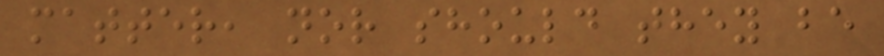matter, nor should they be
